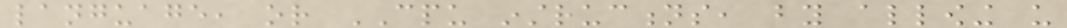language, or CPU instructions, by allowing us
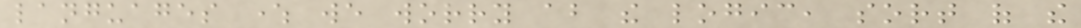languages where we worry about the logic, sort of the
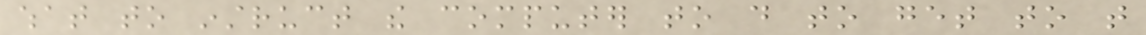what to instruct the computer to do to get to that
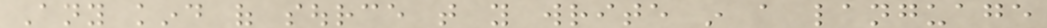Any kind of source that you write in a language
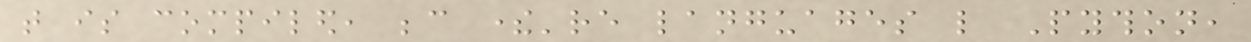that is compiled, because there're languages like Python,
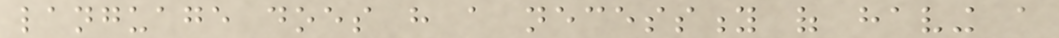language does have a necessity of having a
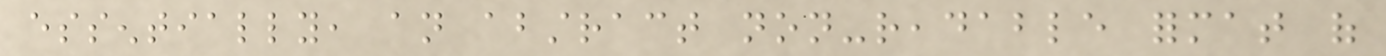essentially, an abstract non-readable format of
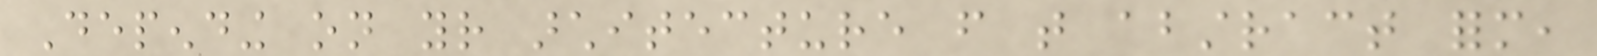Depending on your architecture from that abstract form,
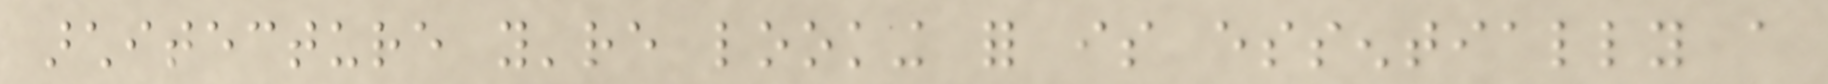architecture you're looking for is essentially a
